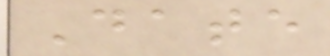Date
